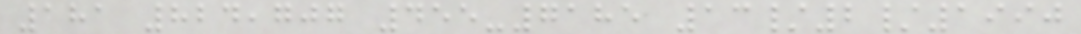181 824,707 455-7185 13/2/1990
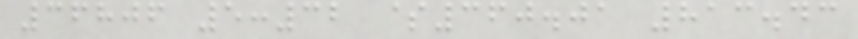36806 5:32 $360.01 813.43
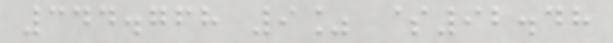344.768 9% $92.48
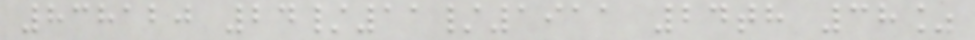838120 24/11/1911 24th 38%
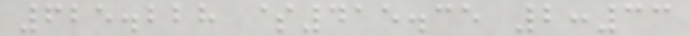625.228 $415.35 2:33
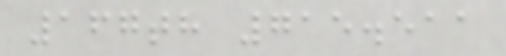167th 715.511
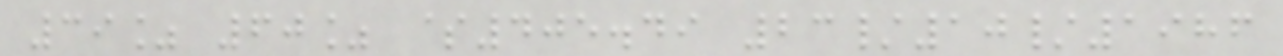39% 60% $405.49 23/10/1986
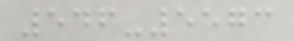546-5573
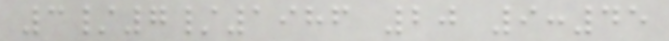3/7/1986 20 9:45
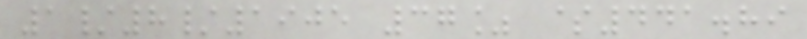1/8/1905 37% $441.89
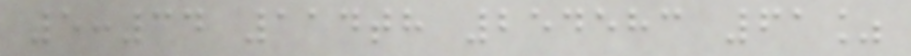5:34 114th 254583 61%
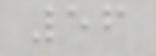56
